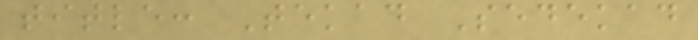title: Tekad Sedekad
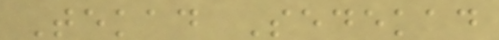Tekad Sedekad
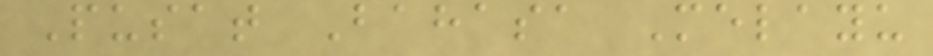Pusat Bahasa Melayu
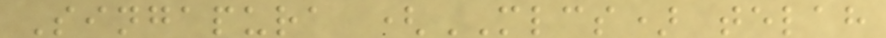Singapura (MLCS) telah
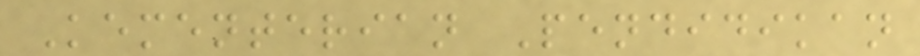Kementerian Pendidikan
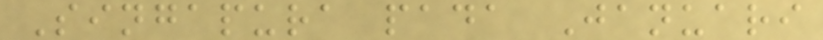Singapura pada Januari
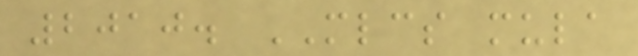2010. MLCS mula
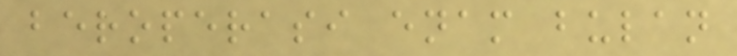beroperasi enam bulan
